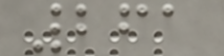261
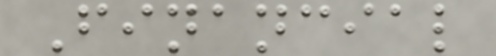Financial
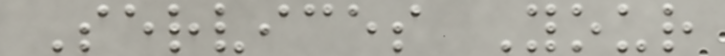Services Your
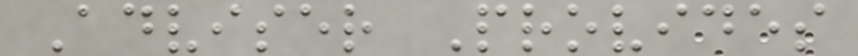Adviser Provides
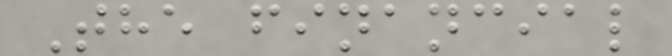The financial
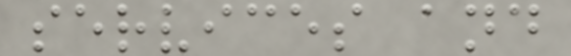services and
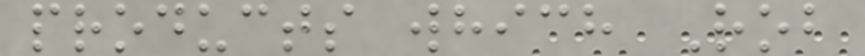products which Rob
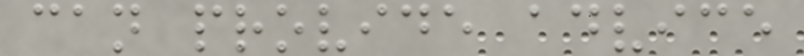can provide advice
